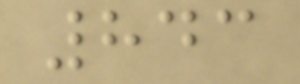843
